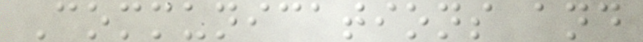Communications and
